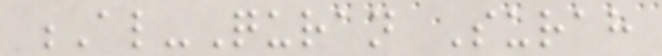Al-Quran Surah
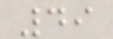49
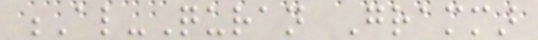Al-Quran Grammar
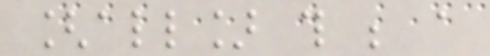[all] this be a
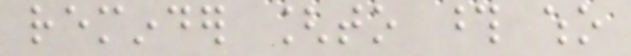reminder [to those who
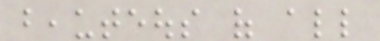beauteous of all
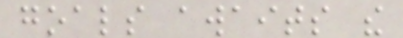goals awaits the
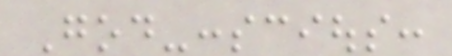God-conscious:
